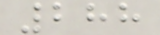288
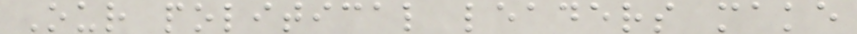Our political leaders make
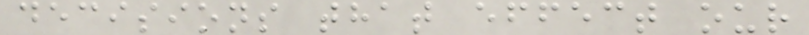decisions that effect our
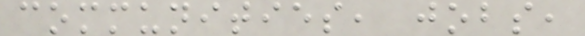communities, jobs,
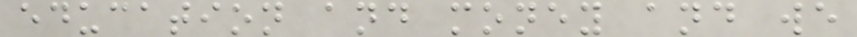education and money and we
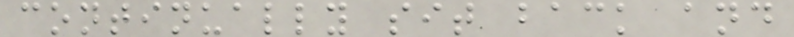continually sit back and
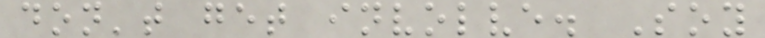don't get involve. Soy
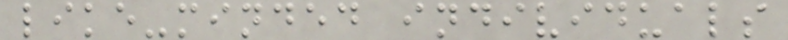like-minded individuals
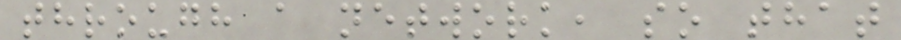through a network, so that
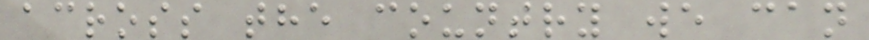across the country we can
